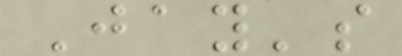Jay's
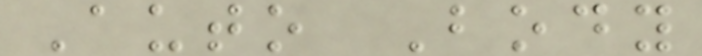Auto Body
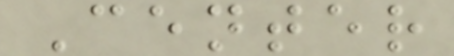Center
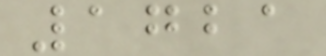1721
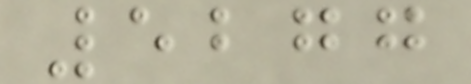5277
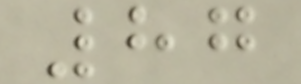87
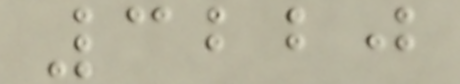3220
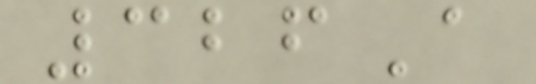326A
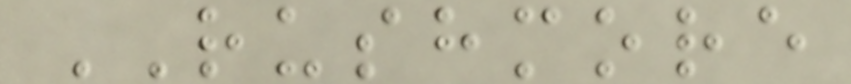RUSHMORE
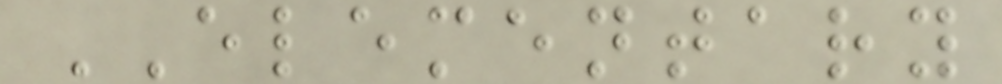ELEMENTARY
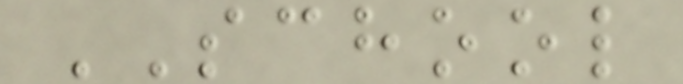SCHOOL
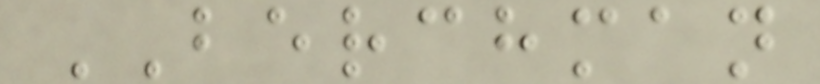BERCHMAN
